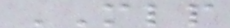MLP
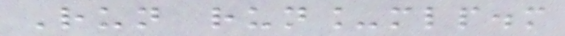Run run_mlp.m
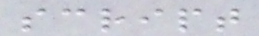script
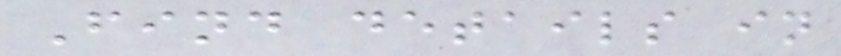Find details in
